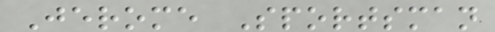Jerome Sportsman
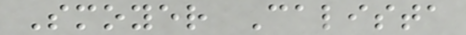Smoyer Calista
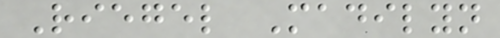Riegel Madilyn
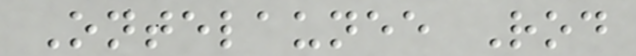Ontelaunee Rod
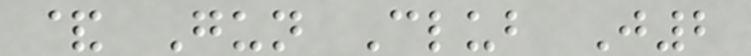& Gun Club J2
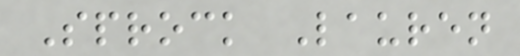Sprock Lauren
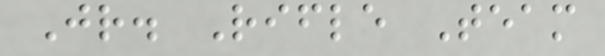Jr. Rifle Team
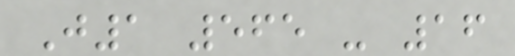J1 565 - 16
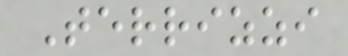Terrizzi
